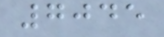7045
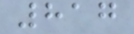817
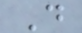D
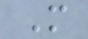M
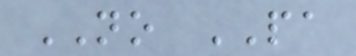NO PA
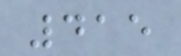415
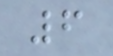6
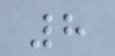8
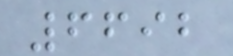6692
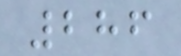286
